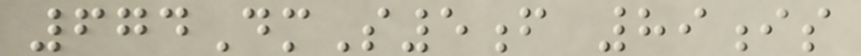674DmS5f 89is
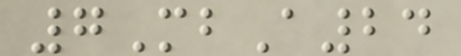7MbA24
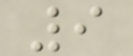9
